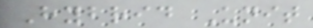Hybrid Unit
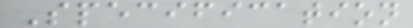Specification
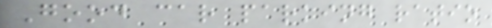Good car parking ratio
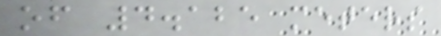of 4.125 meters
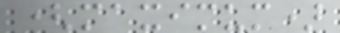(maximum)
